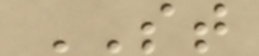ST
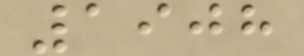1908
